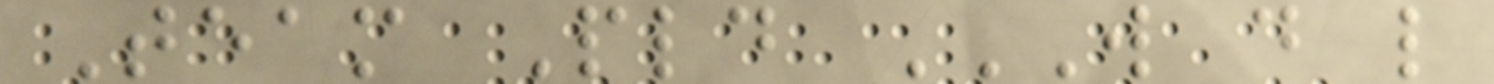Team Pld W D L
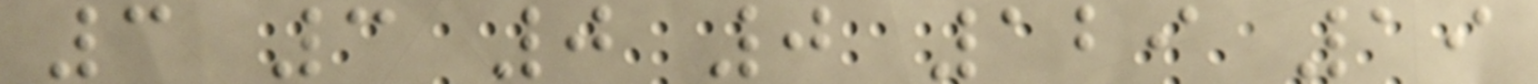3 3 0 0 129 19
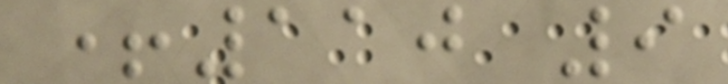+110 9
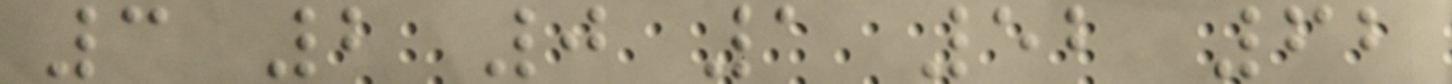3 2 0 1 52 62
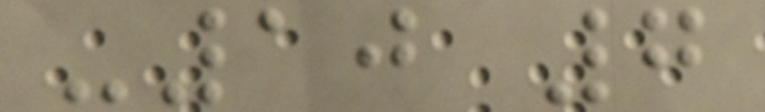-10 7
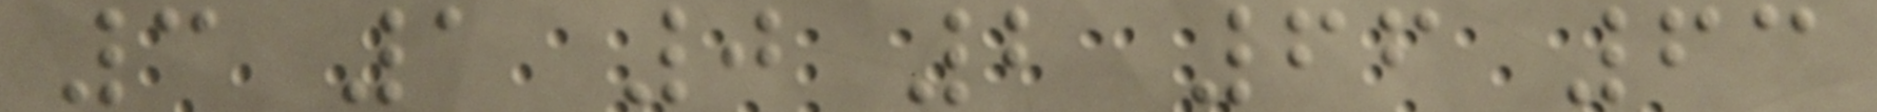3 1 0 2 66 63
